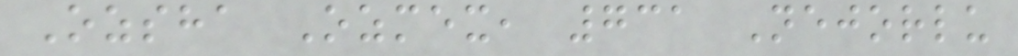Ozsha Ozmex, 731 Nejorlu
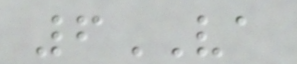6VA
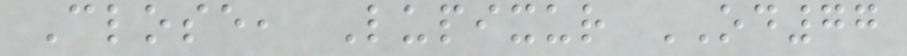Close, Lupixur OD77
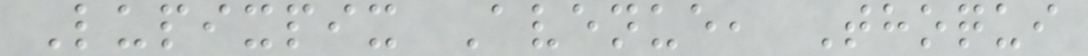Lupixpix Avenue, Thoqui
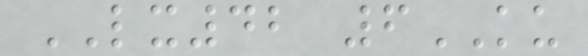LX42 6KU
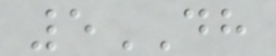5DH
